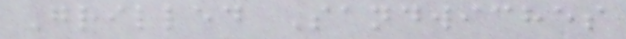Grilled Sandwiches
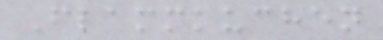Flammkuchen
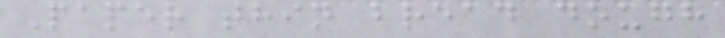Paper thin bread dough
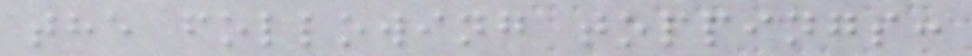the following toppings:
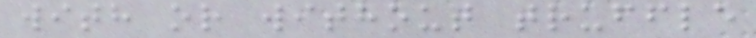with or without truffle
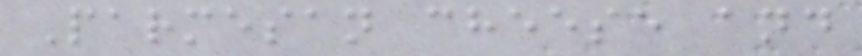Parmesan cheese and
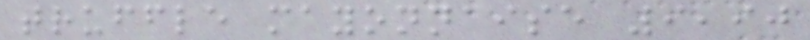truffle mayonnaise 9,90
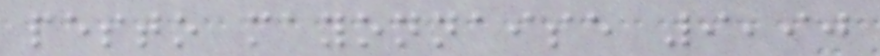pesto mayonnaise 9,90
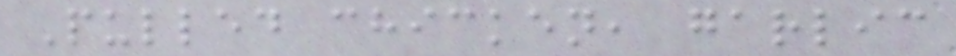Pulled chicken, garlic
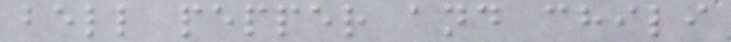bell pepper and chili
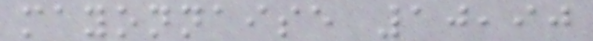mayonnaise 10,90
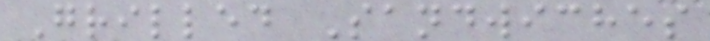Grilled Sandwiches
